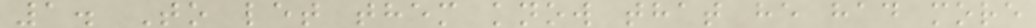1. To let them know that he had more
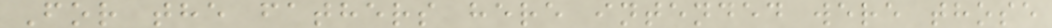For the fathers here intended were those
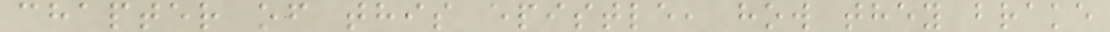chapter of this epistle, how they brake
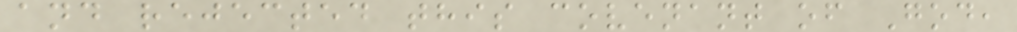and rejected this covenant of God,
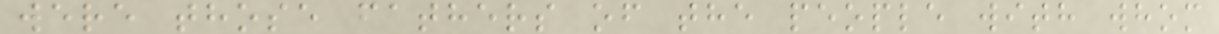were those fathers of the people with whom
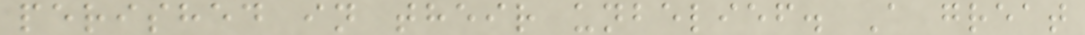perished in their unbelief. A great
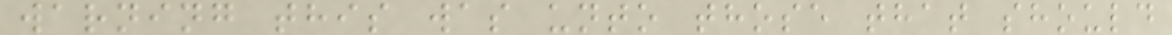warning this was unto those that should
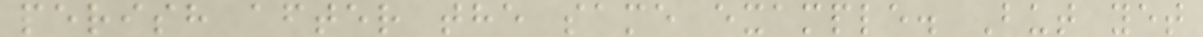perish after the same example. But yet
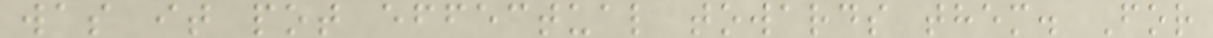was it pot effectual towards them. For
